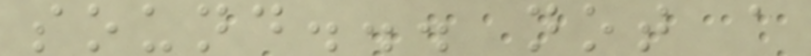sound... not a
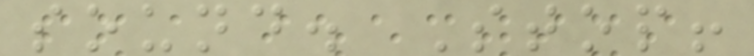sound. Stop!
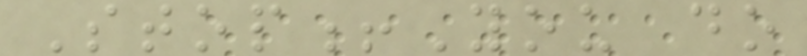Stop!You do
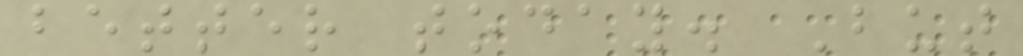better today. But
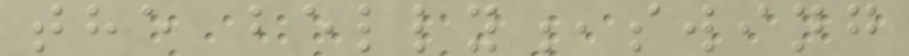the belly,swing
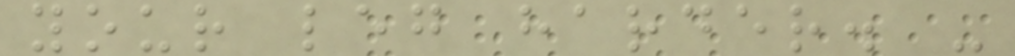your leg harder. -
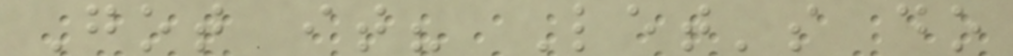Got it? Let's do
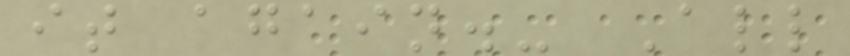it again.- All
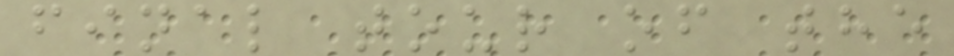final tour of the
